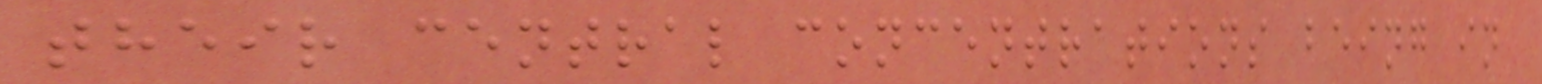their central concentrations being in
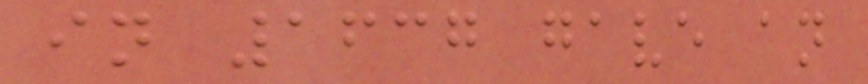in 1637 gave an
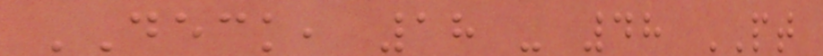DECK, 18 - 48 PT
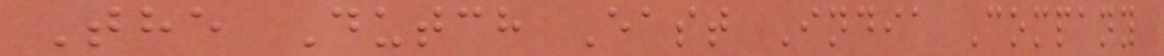The Dutch East India Company
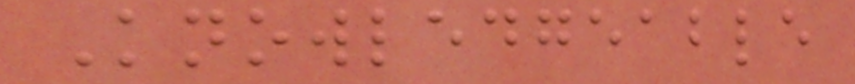Knowledgeable
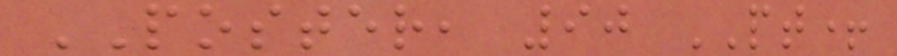POSTER, 90 PT+
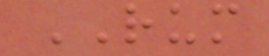RUM
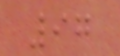97
